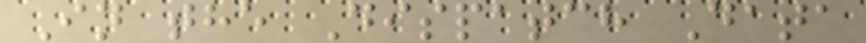In the Dispatch Data
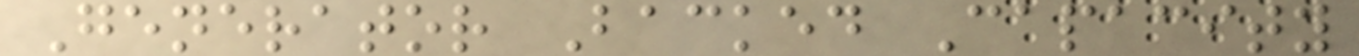Generator Backed Capacity
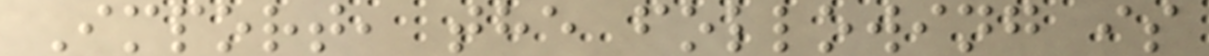Import, the following is
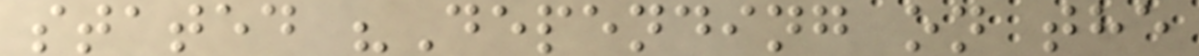stated "Depending on the
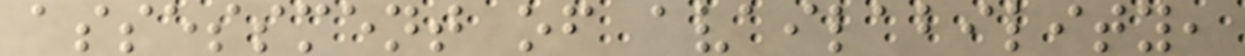assessment of availability,
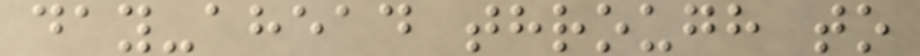day-ahead through to
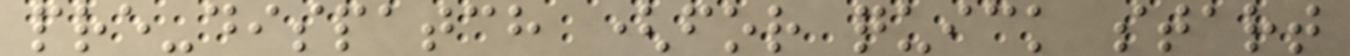pre-dispatch (for quick start
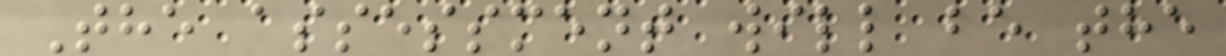The assessment will be the
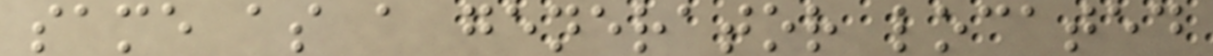same as a generator located
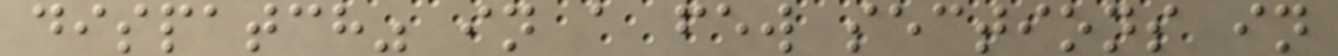dispatch" in a few sections in
